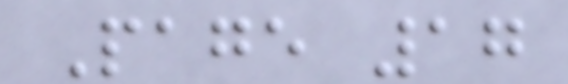Page 17
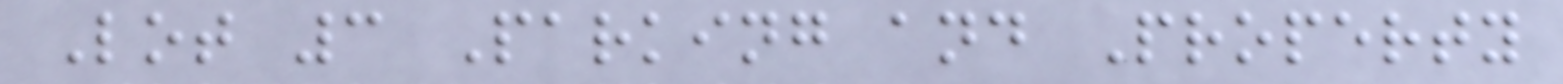Lot 3 Parking and Property
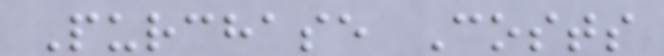Purchase Costs
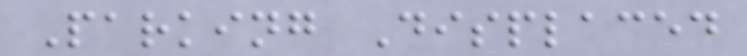Parking Displaced
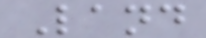Land
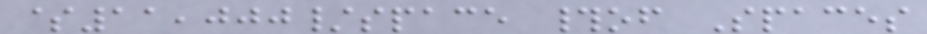$11,000/space #of Spaces
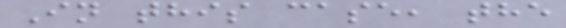In this case, the
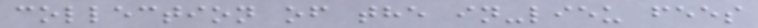collection of the in-lieu fees
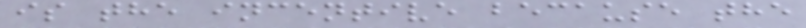is the incentive because the
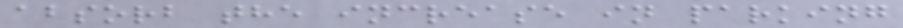absorb the increase in parking
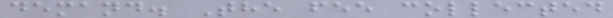demand. The fee collected
